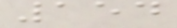154
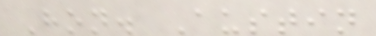Hon. Austin
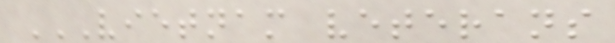VIETNAM VETERANS
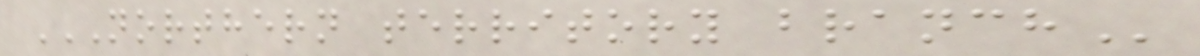NORTHERN TERRITORY BRANCH
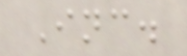Inc.
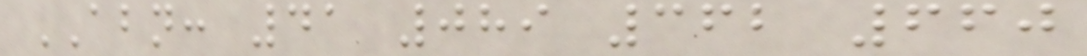ABN: 41 089 362 660
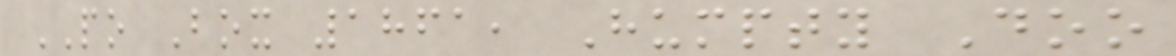PO Box 1861, Humpty Doo
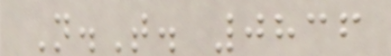N.T. 0836
